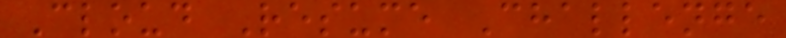Cloud Resume Challenge
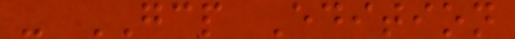- GCP Edition
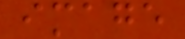image
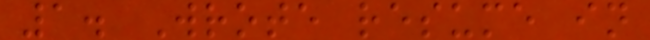1. Wrote resume in
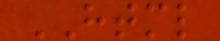HTML
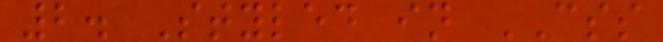2. Styled in CSS
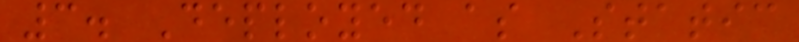3. Deployed as Static
